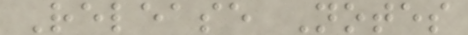Release Notes
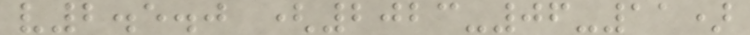v2.5.0 (2023-06-11)
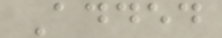Added
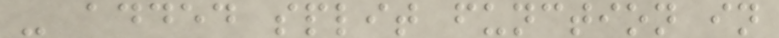- added split function in
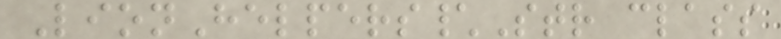LionHelpers\Str class
